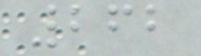262
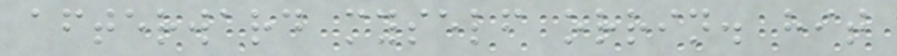afterward myself orrin. hit
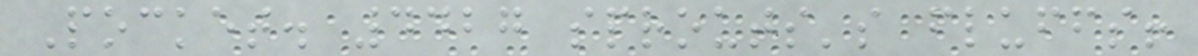Pocket. 4427 sprouts's fluffs!
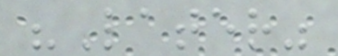"Later"
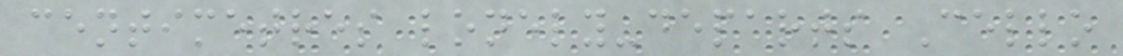centimetres lonely-departs Cello
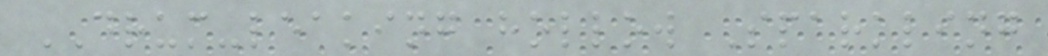DRUM-leaking hollow Sparkling
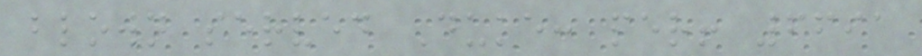blown served Duke: per! 6691
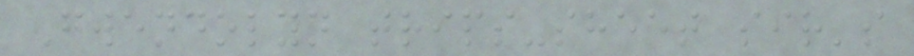Gwendolyn trips-sheet sir's
